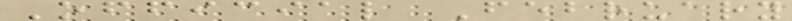Official February
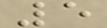5
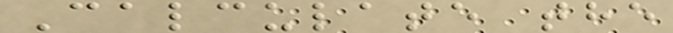Calculate the
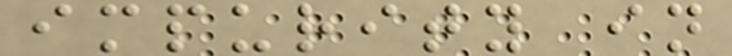impurity in
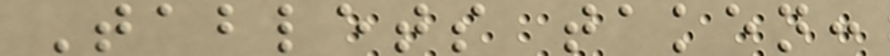Tablets taken:
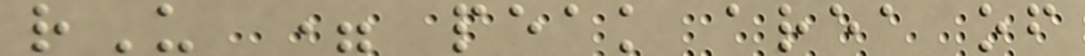rU = peak area of
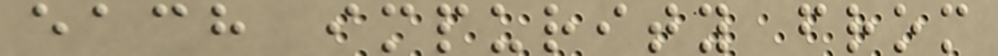each impurity from
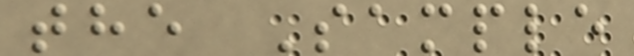the Sample
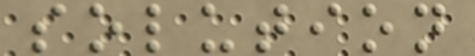solution
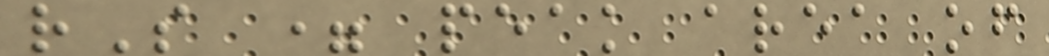rS = peak area of
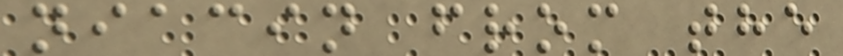niacin from the
